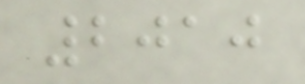2010
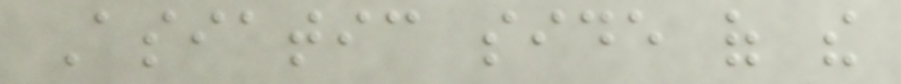Asiatic side of the
